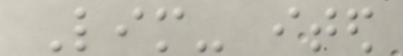Lim- ited
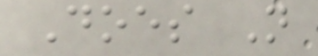Does Not
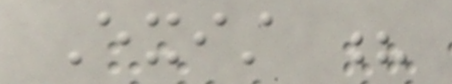Exist ?
